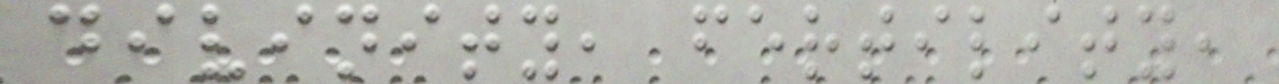divinity, fertility,
